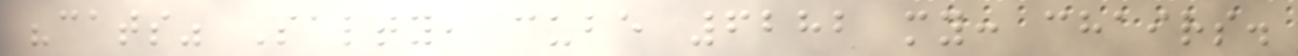"cats" Salty, cube 6282 my: chairs.
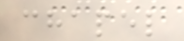chapel
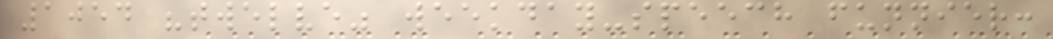1054 "twelve" weekday-speech funnier:
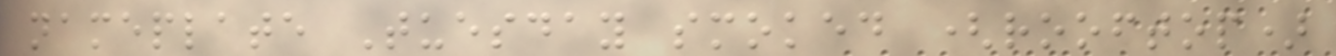nameplate Tuesday smoked (rooftop)
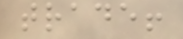trade!
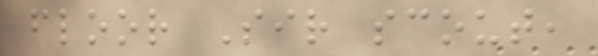floor Sir scout,
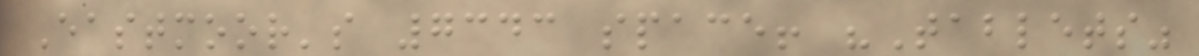Eastmoor's 7343 space! "Tablets"
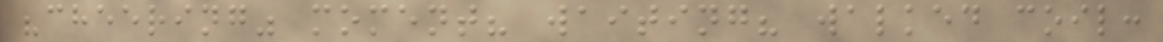"cheering" moment? waiting? walked coil:
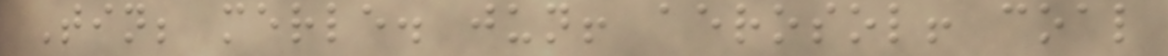Tin; merle. jun! aerosol! coal
